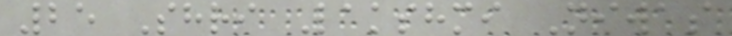25 Shri Lakshmi Niwas
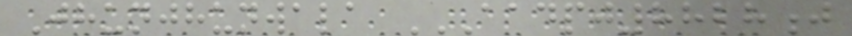Jhunjhunwala AADPJ8828J
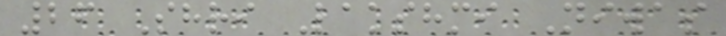26 Shri Lakshmi Niwas
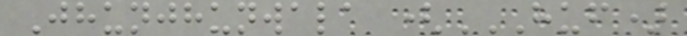Jhunjhunwala (HUF)
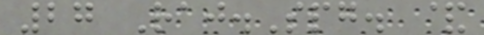27 Raj.Spg. &
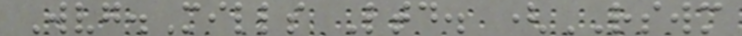Wvg.Mills Ltd. (RSWM
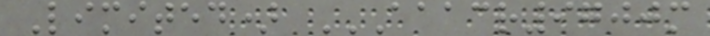Limited) AAACR9700M
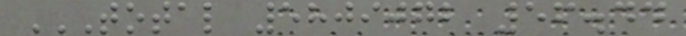TOTAL 5809072 56.44
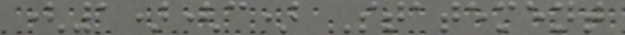(1)(c) Statement
